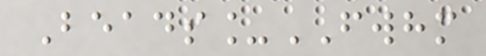Beads_FWHM
